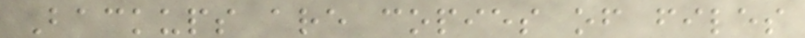Backups are copies of files
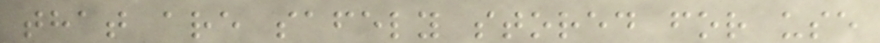that are safely stored for use
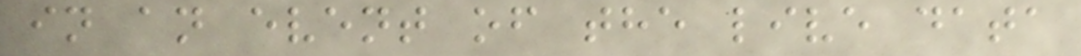in an event of the live data
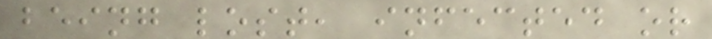being lost, infected or
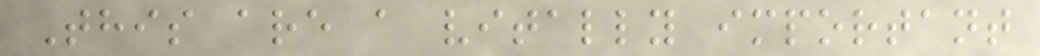This are a vitally important
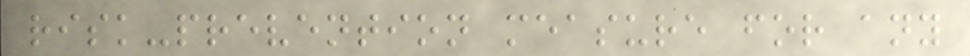risk-prevention measure for any
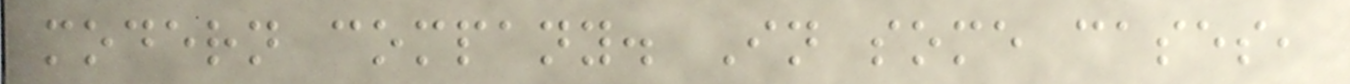modern company. In some cases,
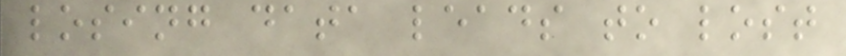losing data leads to lost
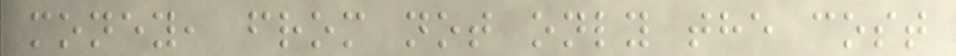money, from not only the cost
